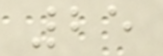25
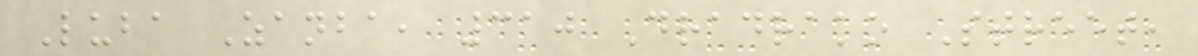Luba Zanba, 310 Dradrako Street,
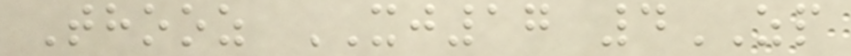Thooz XJ17 4ZP
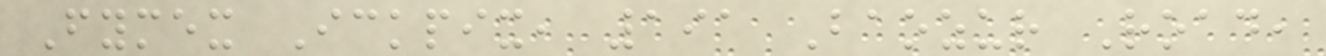Fymex Ickpix, 191 Baozur Road,
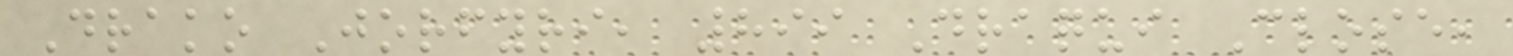Drako Jorfyri, 899 Draqui Close,
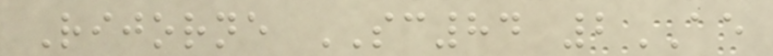Rijorne SC84 2AE
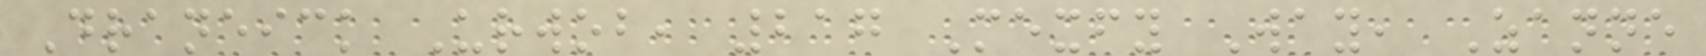Draneick Urwob, 217 Mexfy Way, Zanne
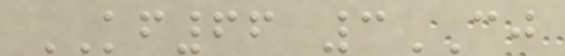KF66 3CJ
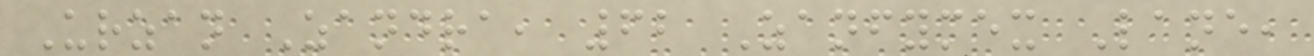Urzan Zandra, 62 Zanfymex Lane,
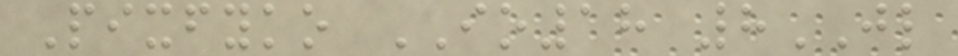Pixfyko IO18 8JL
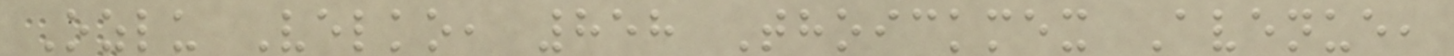Ozlu Velko, 858 Thoickmex Avenue,
